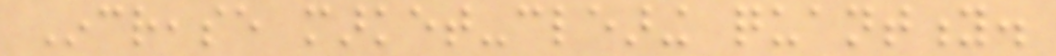Increase market-clearing quantity.
